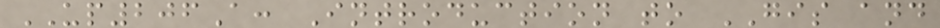UP206A: Introduction to GIS and
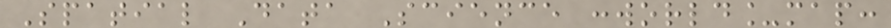Spatial Data Science :world_map:
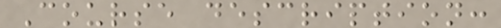Course description:
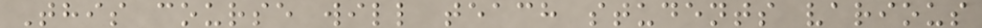This course will teach students various
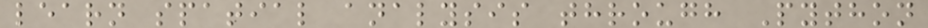learn spatial analysis through Python
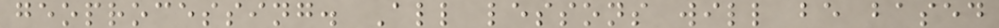geoprocessing. All lessons will be based
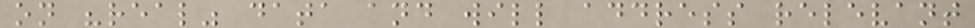on "real" data and will address relevant
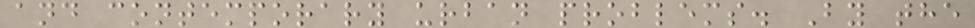and contemporary urban problems. By the
